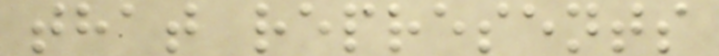that represents
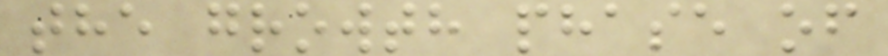the growth phase of
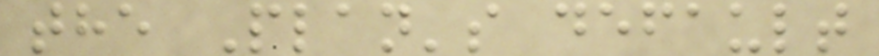the Plan's default
